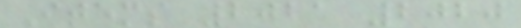Items 2021 2020
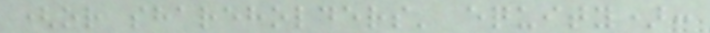(or shareholders' equity):
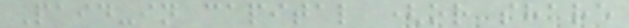Paid-in capital (or share
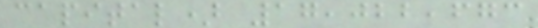capital) 17,022,673
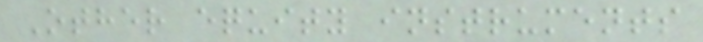Other equity instruments
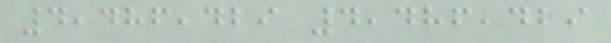4,486,429 4,486,429
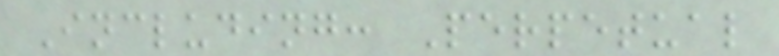Including: Perpetual
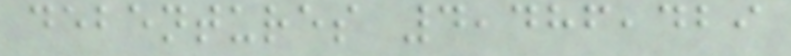debentures 4,486,429
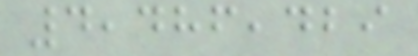4,486,429
